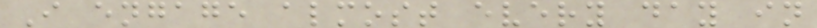I engage almost every day in
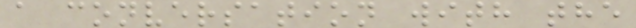a conversation with the
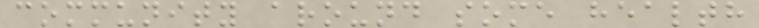community around some health
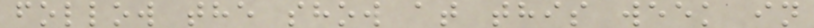follow the show at this week in
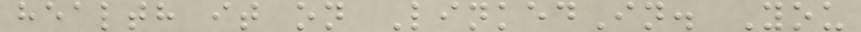health it on LinkedIn. You
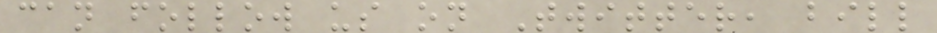can follow us on Twitter, bill
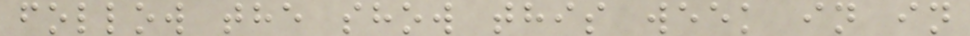follow the show this week in in
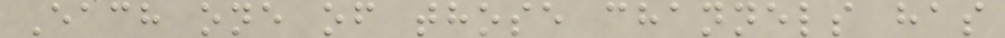Each one of those channels has
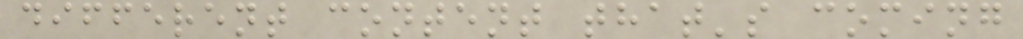different content that's coming
